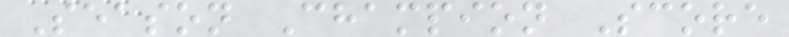Season Champion Score
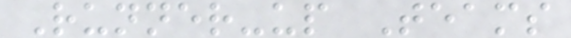Runner-up Teams
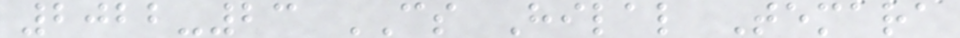2022-23 CS Hilal Temara
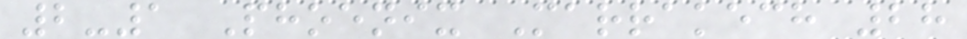2-1 Phoenix Marrakech 28
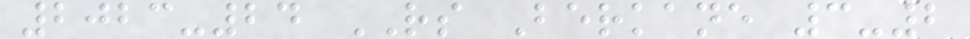2023-24 RS Berkane 3-2
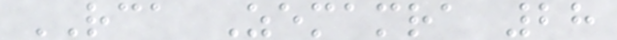RCA Zemamra 28
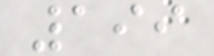199
